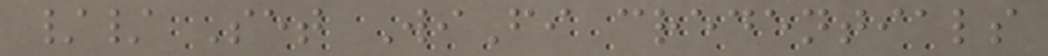// Set WiFi credentials
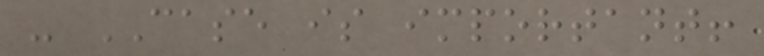- CASE is important!
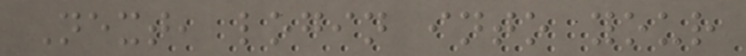Next, login into your
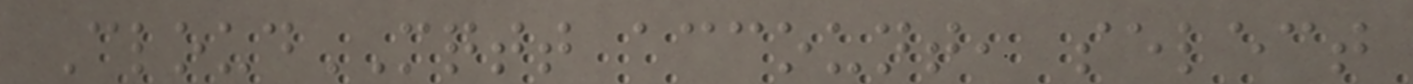CloudMQTT account, select
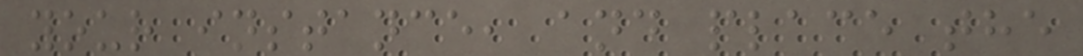your instance, and place the
